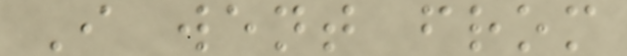I went from
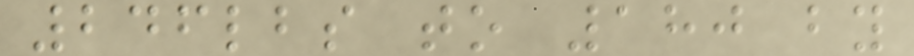246lbs to 180 by
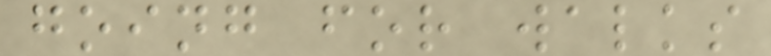going for walks
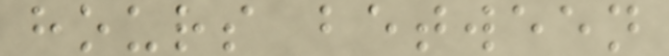hours between
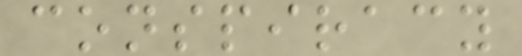conspiracy
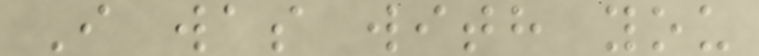I was with you
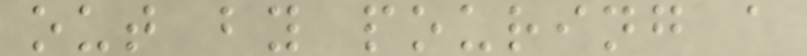out by pouring a
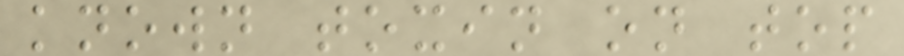known toxin on top
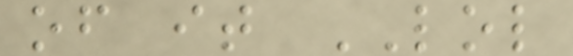of it LOL
